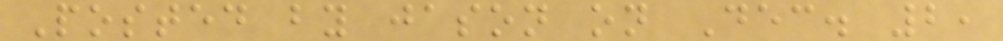Posted by jason on Dec. 2,
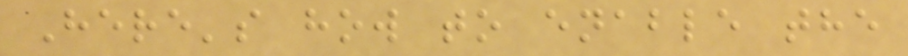Here's how to enable the
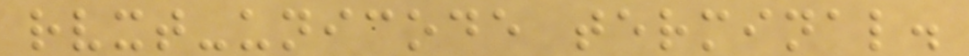rvxt-unicode terminal.
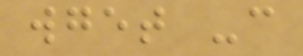wget -c
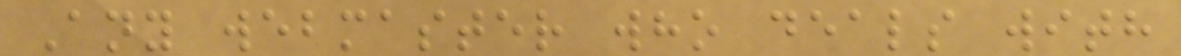Any webmaster who deals with
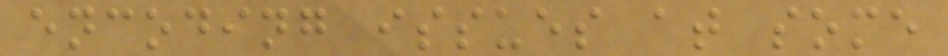encoding issues at some
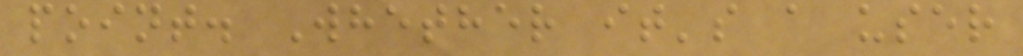point. Whether it's a user
